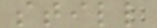still
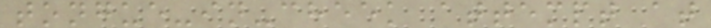tongue-in-cheek attempt at
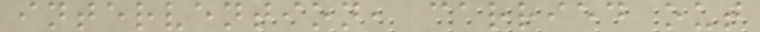intervention, carried out
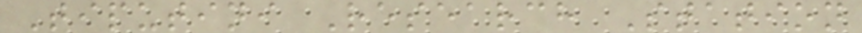Tiputini Research Station
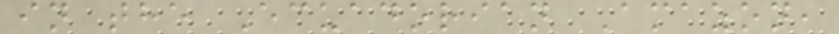in the Ecuadorian Amazon,
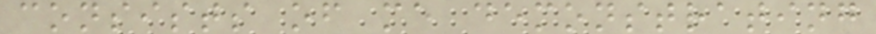consists of me demonstrating
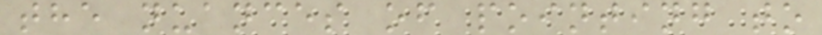the nuances of pointing to
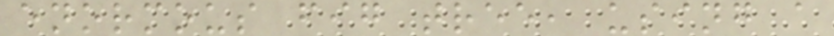enormous fig tree, using a
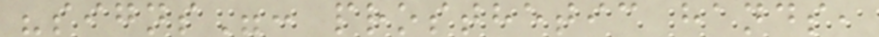"signs": prosthetic hands,
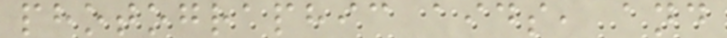photographic aids, and
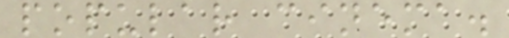popular cinema.
